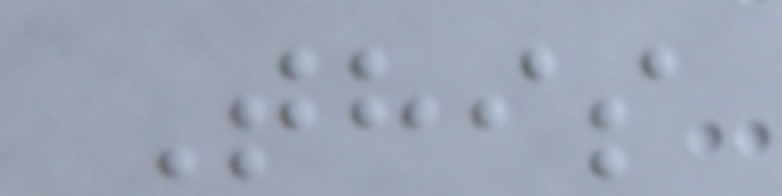This
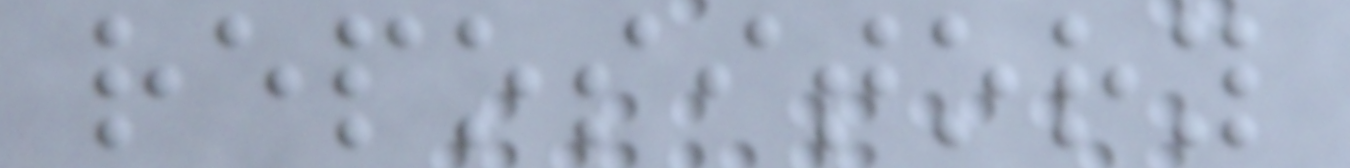repository
